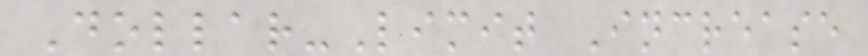Dollar-Limit Increase
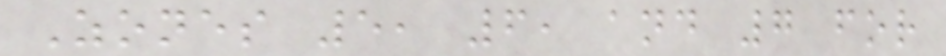Zones 5, 6, and 7 for
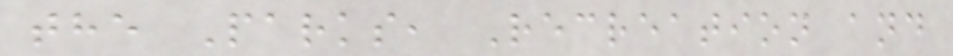the Parks, Recreation and
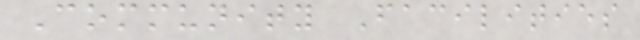Community Facilities
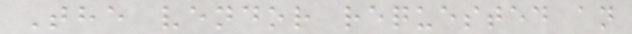The vendor requested an
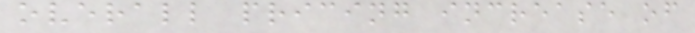overall pricing increase of
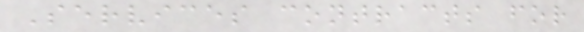Services contracts for
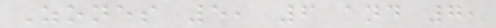Zones 5, 6 and 7,
